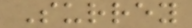Surrey
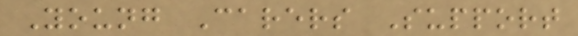Young Carers Support
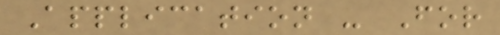Application - For
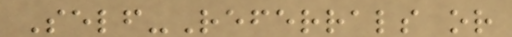Self-Referrals or
